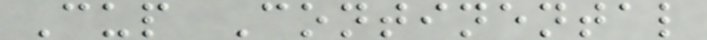Cup Continental
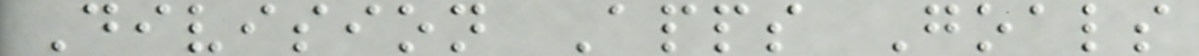Division Apps Goals
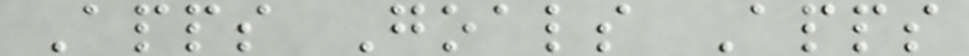Apps Goals Apps
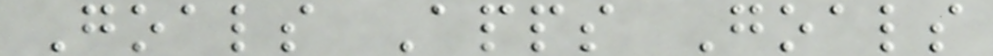Goals Apps Goals
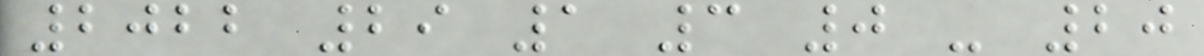2022 29 1 3 0 - 20
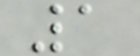1
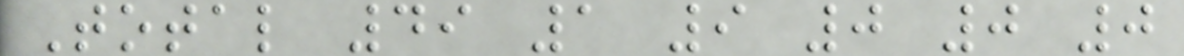Total 49 1 9 0 0 0
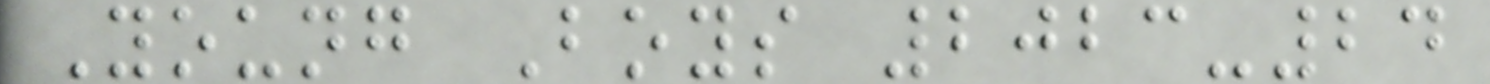Young Boys 2023-24
